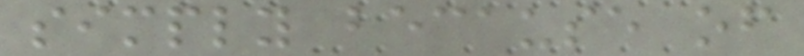simply because of
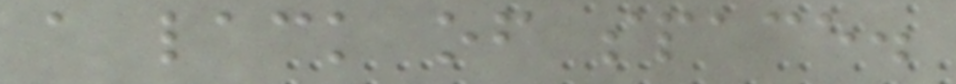a lack of space.
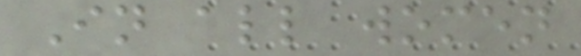In all women
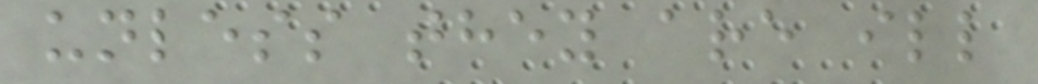unless they are ill
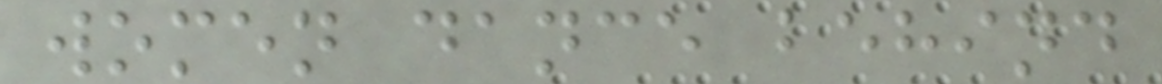women dance behind
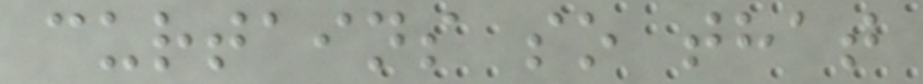curtains so that
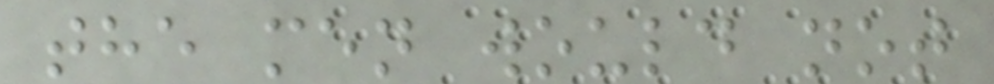the men would not
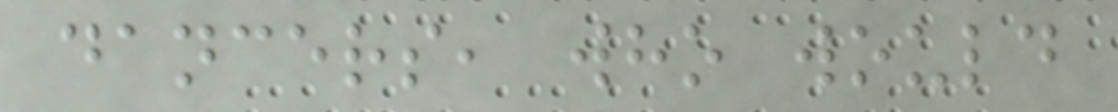dancers, who would
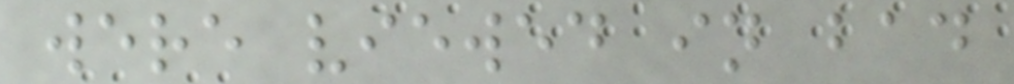were viewed in bad
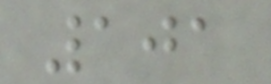101
